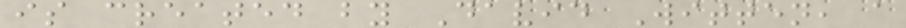is created by David Witten, a
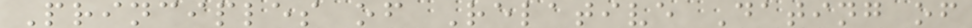Principles of Relative Dating of
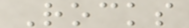Rocks
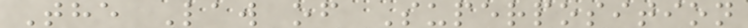The Law of Superposition
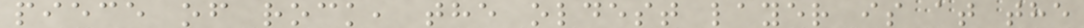piece of rock, the oldest layer is at the
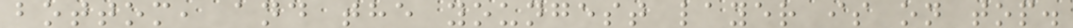bottom, and the youngest layer is on top.
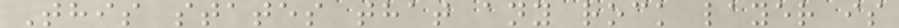This states that any rock layer is
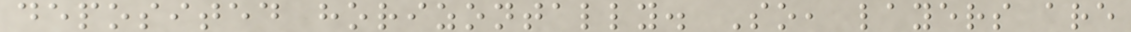deposited horizontally. So, layers are
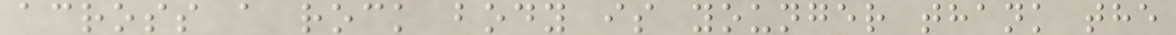across a rock body is younger thank the
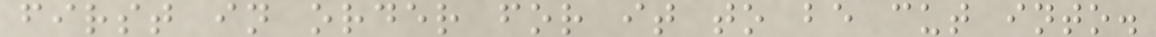first in order for it to be cut into.
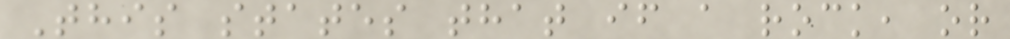This states that if a rock, or
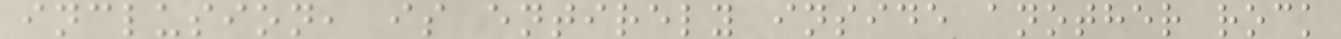inclusion, is entirely inside another rock
